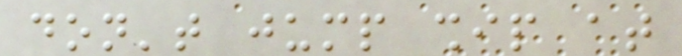don't jump ship at
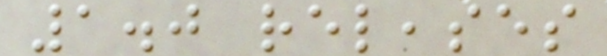1.0 releases
